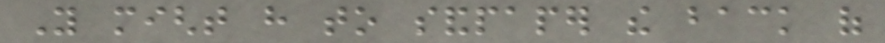You might have to sandpaper the back of
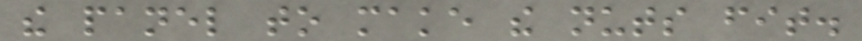the panel to make the nuts fit.
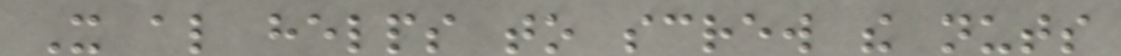It also helps to screw the nuts
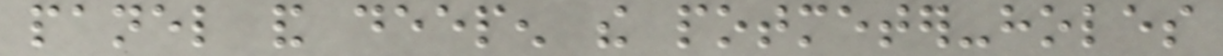panel and deepen the potmeter-holes
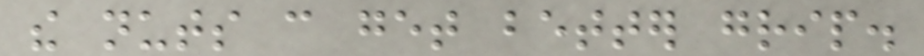the nuts can get better grip.
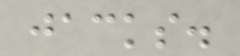jacks.
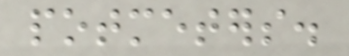potmeters.
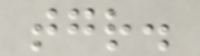together.
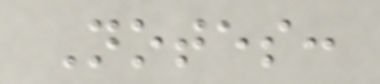Notes:
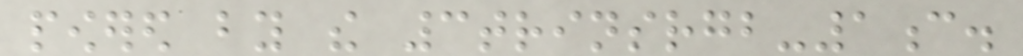powered by the 3trinsrgb-1c.
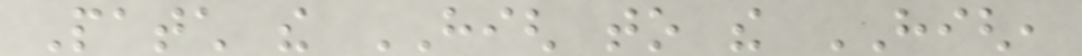Patch the HIGH to the HIGH,
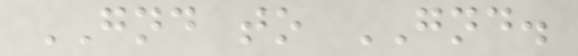GND to GND.
